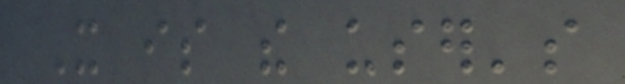It is the user's
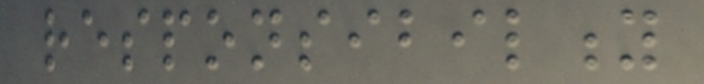responsibility
